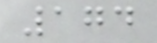174
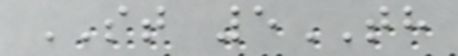ST 5TH
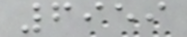6959
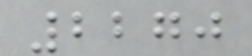2270
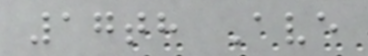17th Ave
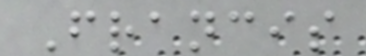Francis
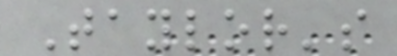Taylor's
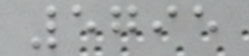5795
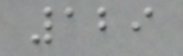129
